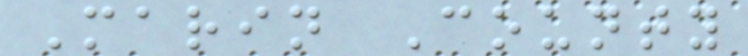Marin County
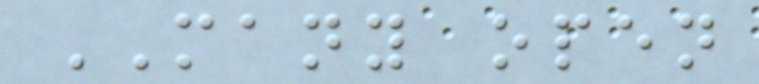MANY open
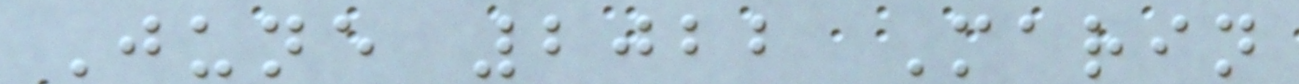June 2022 Marin
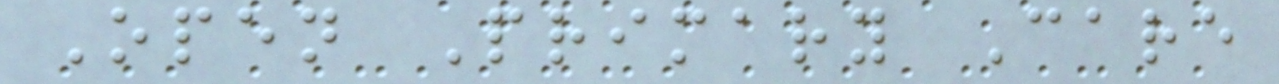Open Primary Care
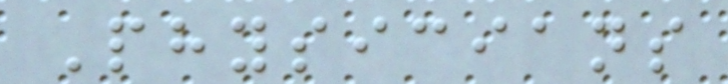Physicians
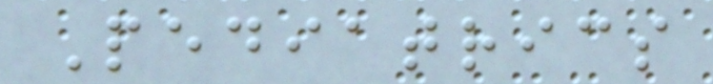Pediatrics
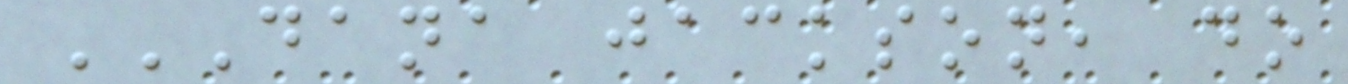DANA JACKSON, DO
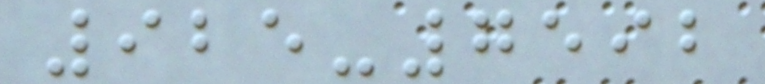925-7592
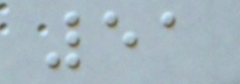51
